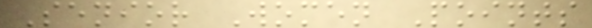Senior Women Points
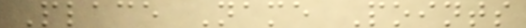Place Name Points
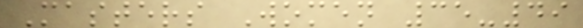Masters Women 35-49
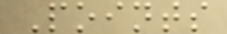Points
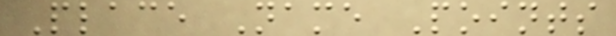Place Name Points
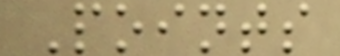Points
